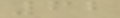62
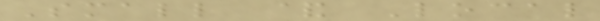Small & Local
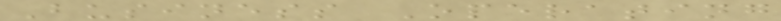Business Operating
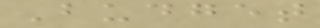Budget
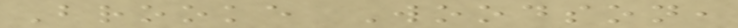Brooke Woodson,
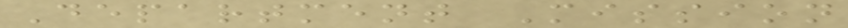Department Mission
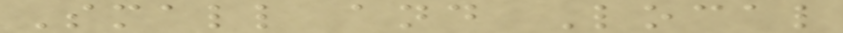Small and Local
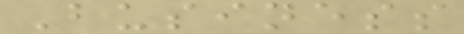Business
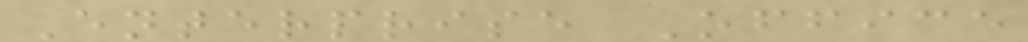Enterprise Office
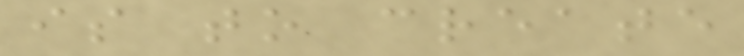is to create
